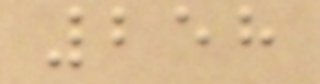258
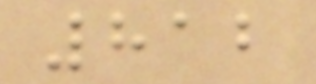812
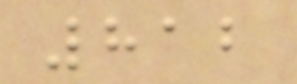812
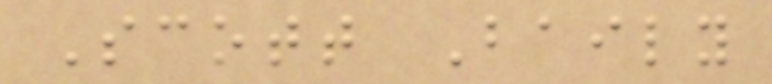Scott Baily
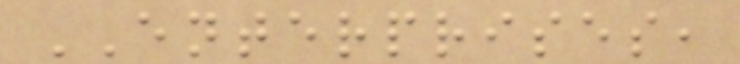ENTERPRISES,
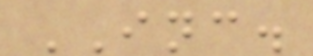INC.
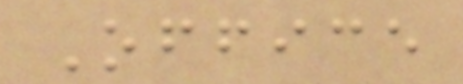Office
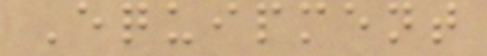Equipment
